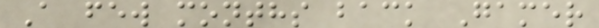A few months back Gamer
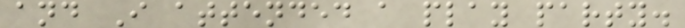and I attended a play party.
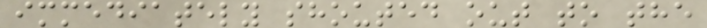immediately shouted out to the
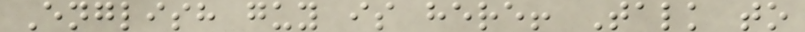English guy is here! Talk to
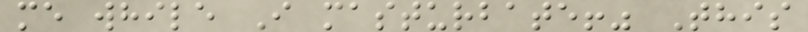me while I masturbate!" This
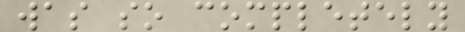was so completely
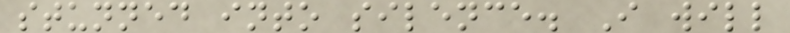stunned into silence. I will
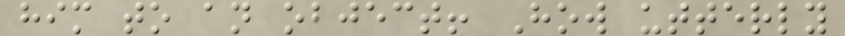him to an object! How utterly
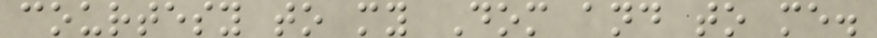courtesy to my Dom and to me.
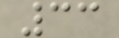33
